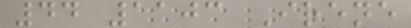44 1103 Irene
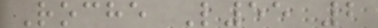Roche L55 2
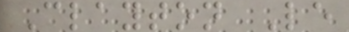Clayton Le
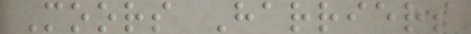Moors Harriers
